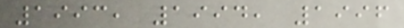1993, 1994, 1996
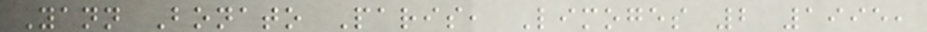Yann Bonato Paris, Limoges 2 1995,
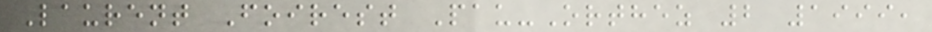Laurent Foirest Pau-Orthez 2 1999,
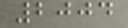2004
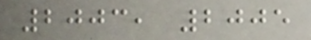2003, 2005
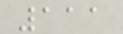111
